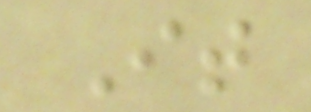It
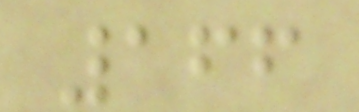166
